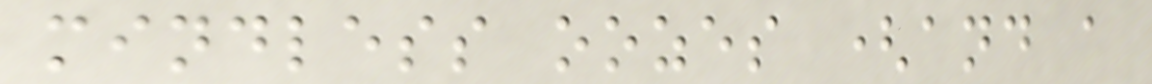mindless oozes (and a
